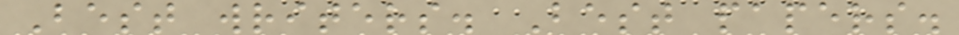Best writers. Best papers.
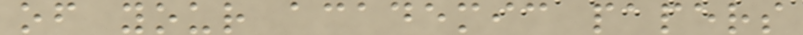of your academic papers
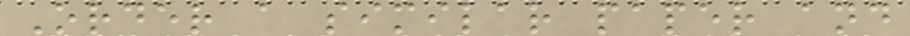Order a similar paper and
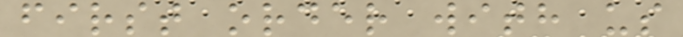first order with us
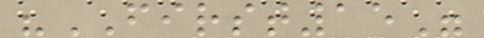"FIRST15"
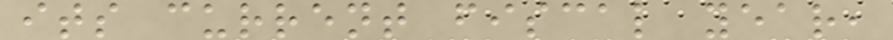its current fiscal year,
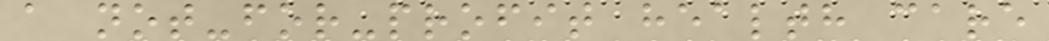a not-for-profit health care
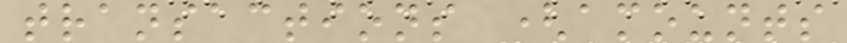transactions (amounts
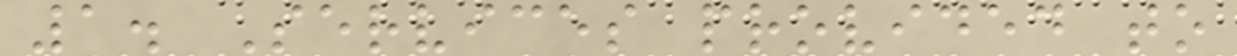1. Services provided to
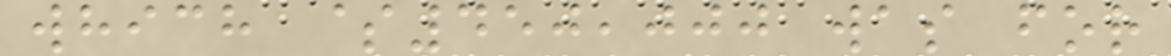which $450,000 was for
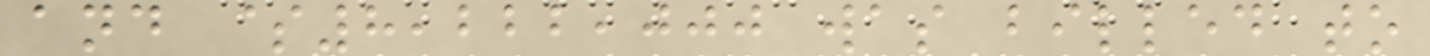and $8,222,000 was billed to
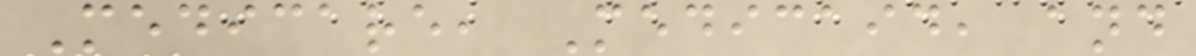Medicare, Medicaid, and
